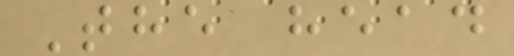The head
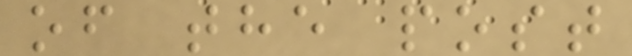of the post
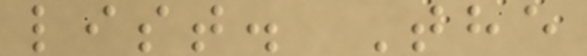list. The
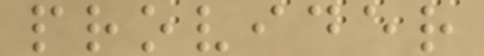provider
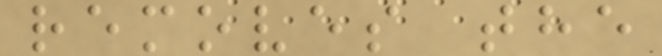removes the
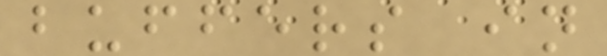buffers in
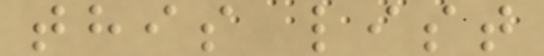this list
